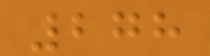278
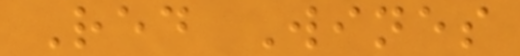Red Wines
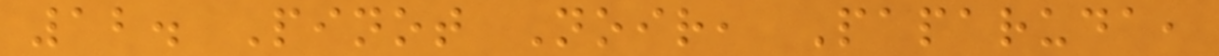12. Pinot Noir, Paparuda,
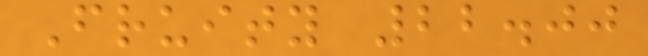Fruity 22.00
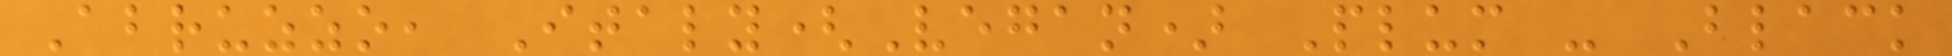Abruzzo, Italy(Vegan) Plum - Black
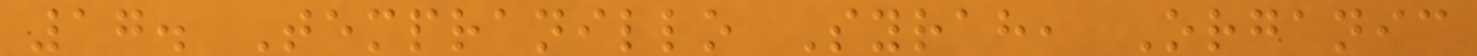17. Tempranillo Syrah, Organic
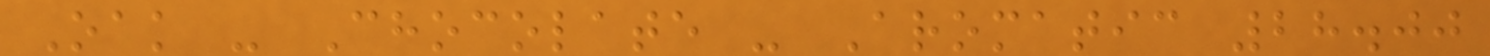Oak - Chocolate - Aromatic 28.00
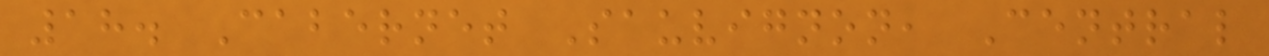18. Cabernet Sauvignon, Central
